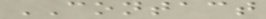CONTACT
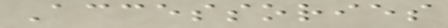Accessories
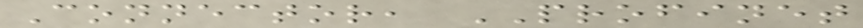Connector, PROFINET
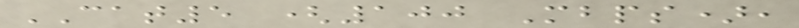CAT5 (100 Mbps),
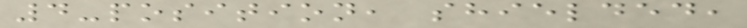4-position, shielded,
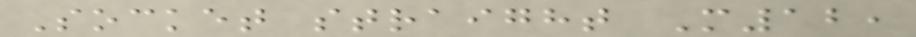Socket straight M12,
